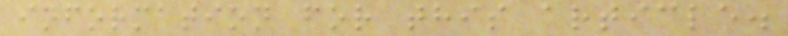information for this article.
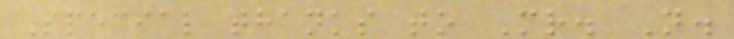Special thanks to Mr. N.
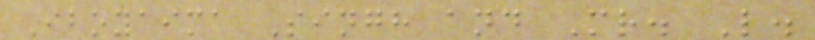Iboyaima Singh and Mr. L.
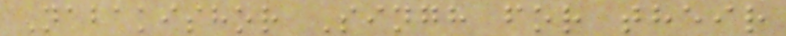Nabakishor Singh for their
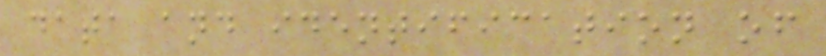data and identification of
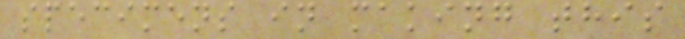specimens in making this
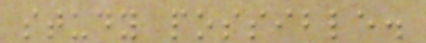study possible.
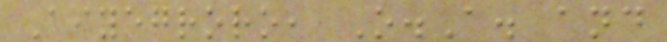Aiyegroro, O.A. and
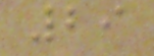29
